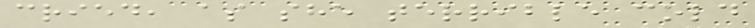cried, as she terrible cold
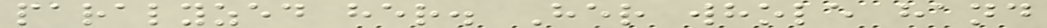paralyzed her. Her whole hand
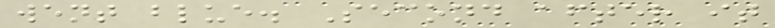went blue. Second after it
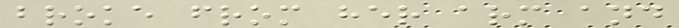broke from her arm and
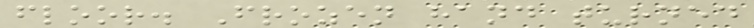floor. Frozen hand turned
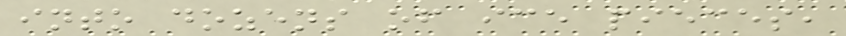into dozens of ice pieces,
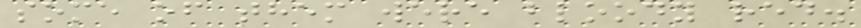some of them were bloody red.
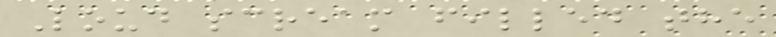Loud scream filled the
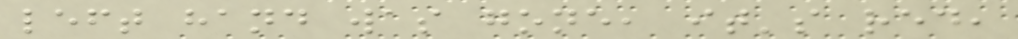left hand was gone, it's red,
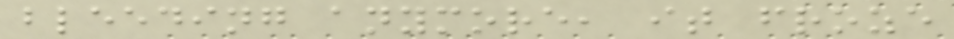bleeding anymore, it froze
